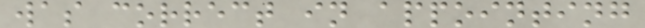was correct in appointing
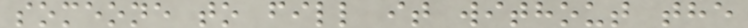someone to fill it without the
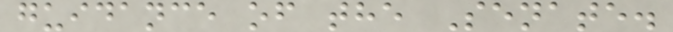guidance of the Senate.
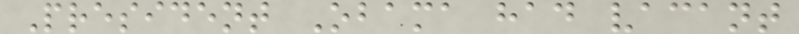President Obama had vacant
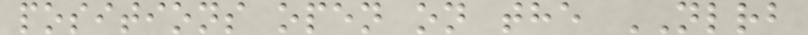positions open on the NLRB
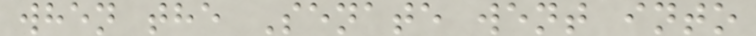when the Senate went into
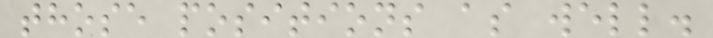those positions as well.
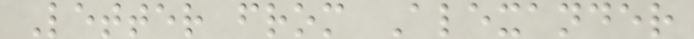Letter from Alexander
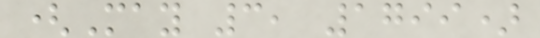(May 3, 1799)
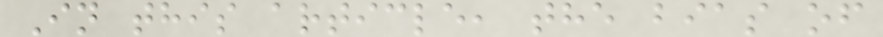In this article, the bias of
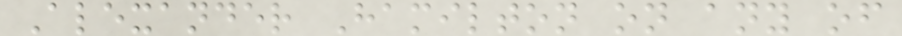Alexander Hamilton on any of
